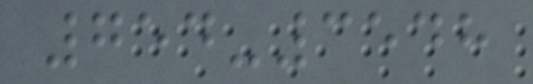754-3548
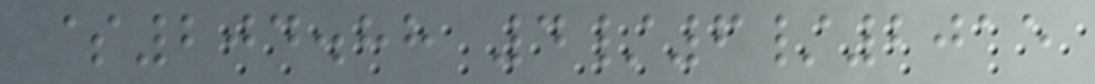$204.88 4/6/2015
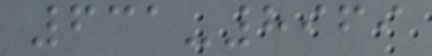631-8969
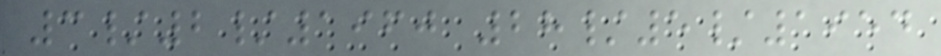3/2/1960 28/5/1954
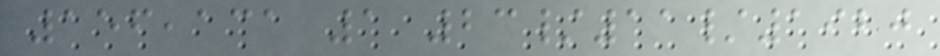156,131 1 23/11/1920
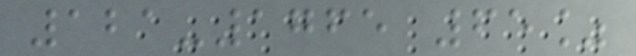121-1765 65%
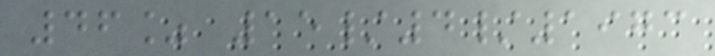46% 15/4/1973
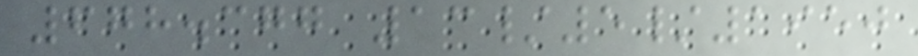678.377 13/5/1950
